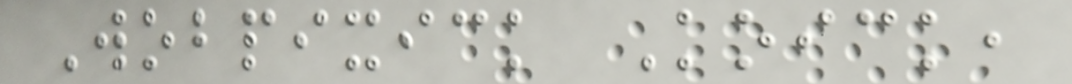Wobpixick Koick,
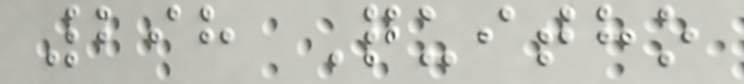298 Quitho
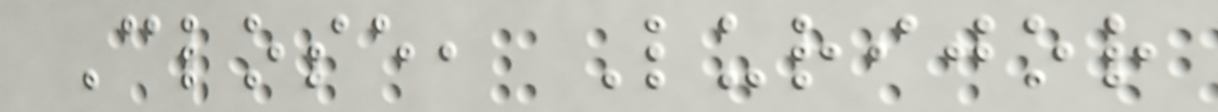Close, Lurijor
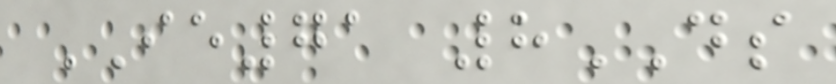IE71 8DS
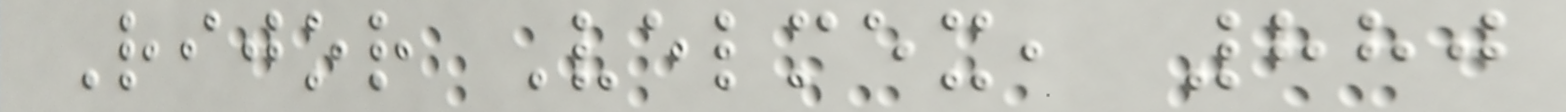Rijor Velmex, 880
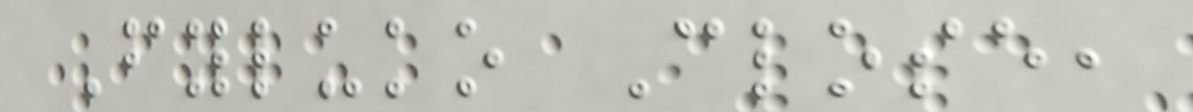Fyluko Close,
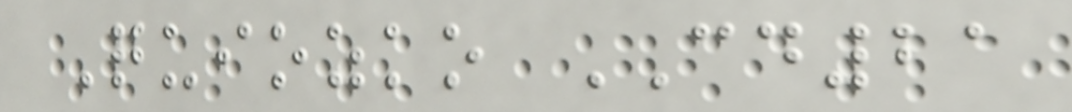Quiozko CD21
